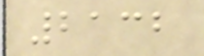2132
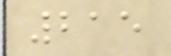215
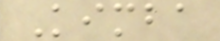Kimba
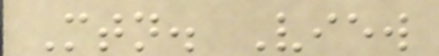Mtn. View
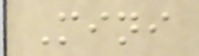Mini
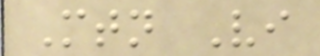Mtn Vi
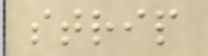strip
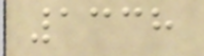1338
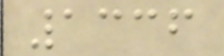1336
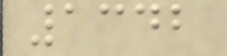1342
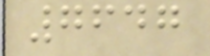7647
